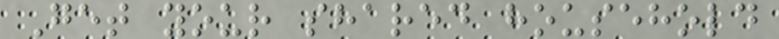Get your shared household
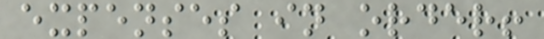expenses in order!
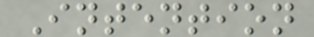Intention
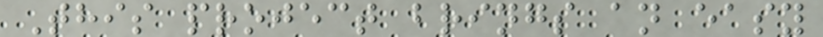This project brings an easy
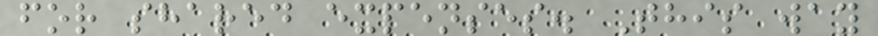for shared expenses. This way
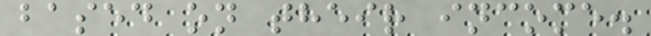based on their income.
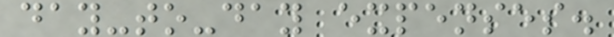day-to-day expenses.
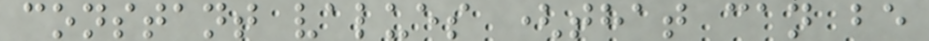constant values (that can be
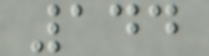144
